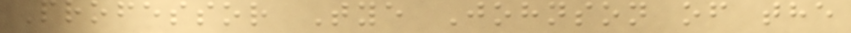Professor Tye Johnson of the
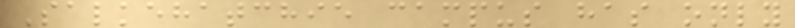Salkehatchie campus has only
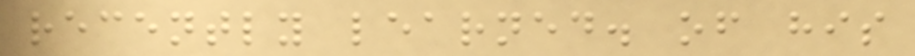recently learned. of his
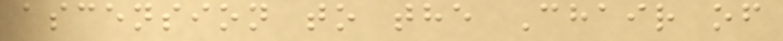ascension to the Chair of
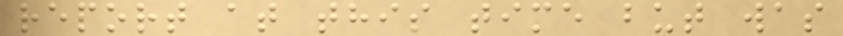report at this time but was
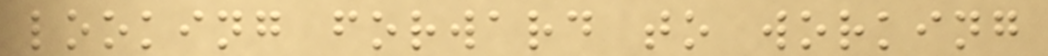looking forward to working
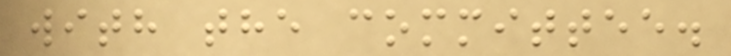with the committee.
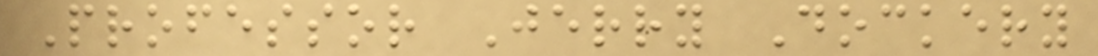Professor Jerry Dockery
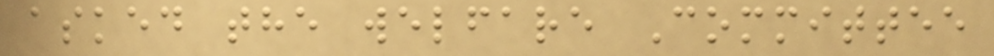asked the welfare Committee
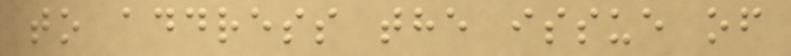to address the issue of
